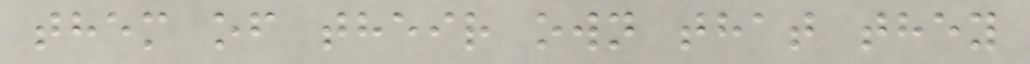them of their own that they
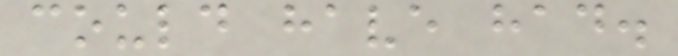could have had.
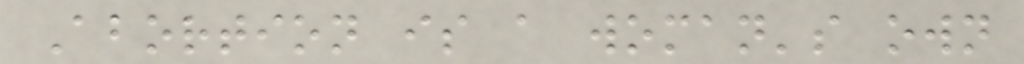Abortion is a woman's own
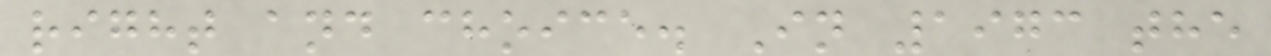right and choice. In 1973 the
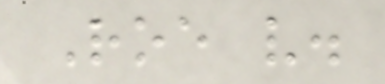Roe v.
